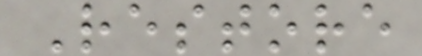Restore
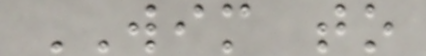WIM to
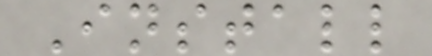Install
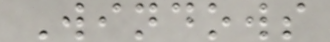Windows
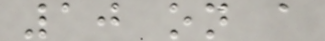10 on a
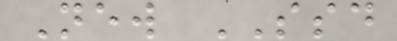New SSD
